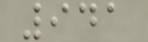941
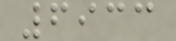6933
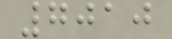7010
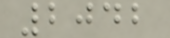2042
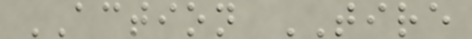ACTION TIRE
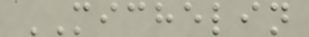MICHELIN
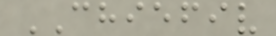CHIEFIV
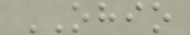OHIO
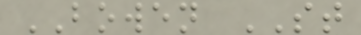BOWEN ST
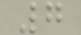7
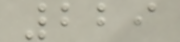229
